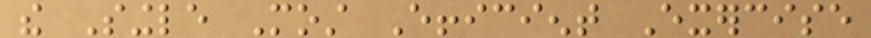the Single Most Efficient Exercise
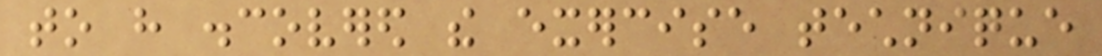to have discovered the exercise technique
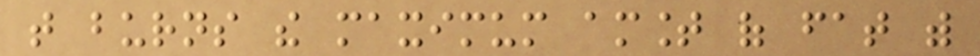that burns the maximum amount of fat with
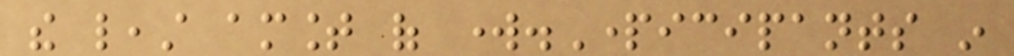the least amount of work.Participants in
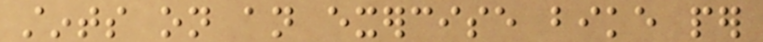stints on an exercise bike per
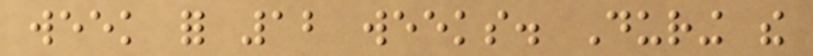week for 12 weeks. During the
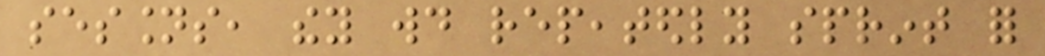sessions, they would repeatedly sprint for
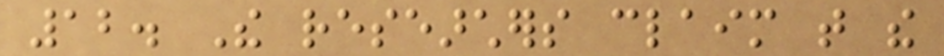12. The researchers claim that the
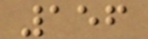156
